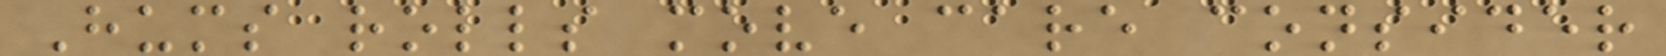Hums rolls move care consider
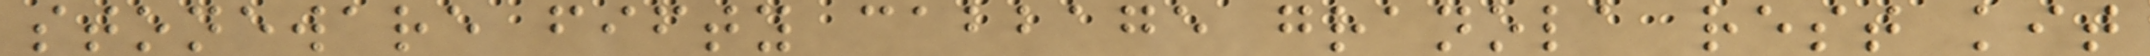stoneware fifty cabbage granola rest kit
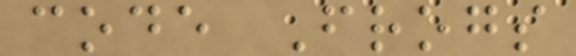code Frogs
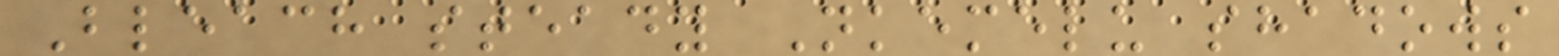Bleach steady Nkemelu shadows
